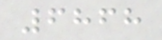6868
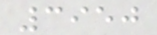3950
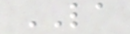LA
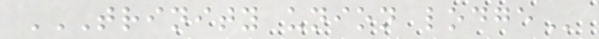TRINITY UNION LODGE
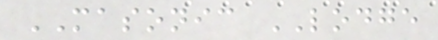MASONIC LODGE
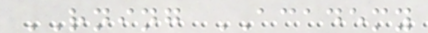RNING ACADEMY
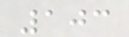103
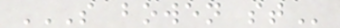S BOWEN ST
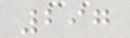297
